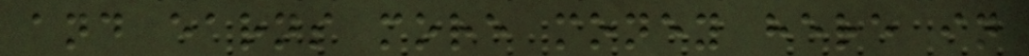and earns more money here in
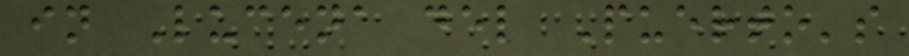in Lucena del Puerto's
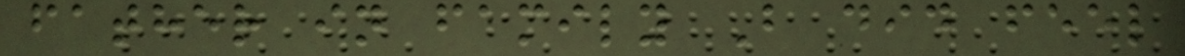father in family B did feel
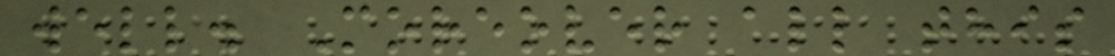well. Moreover all this
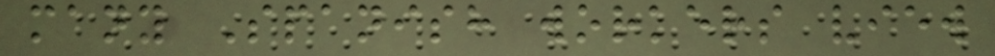many Spanish workers view
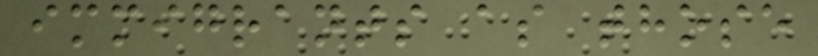immigrants as those
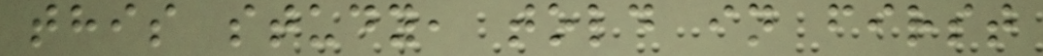this study, told in first
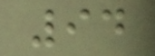94
